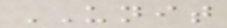UNIT
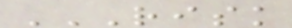RISK
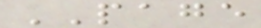PAGE
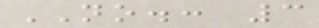NO.: 3
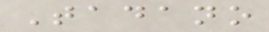Tadano
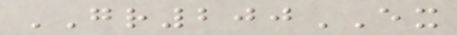GR200EX
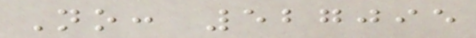No: 527095
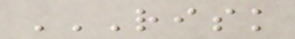RISK
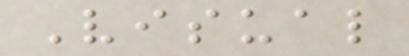Visual
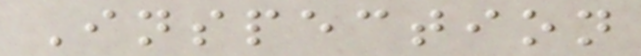Inspection
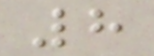8
